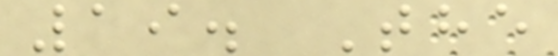19. The
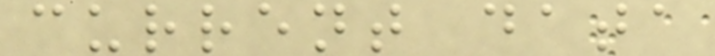current data
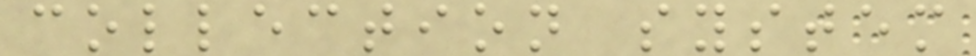collection system
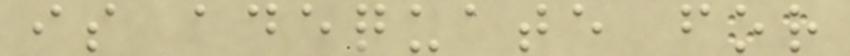is adequate for
